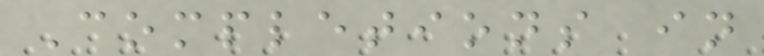Completions in
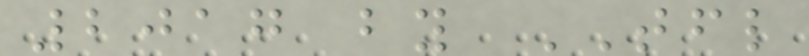2017 by TFL
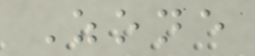Zone
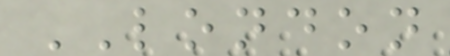LONDON
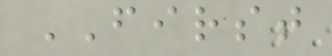FIRST
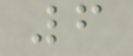6
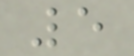5
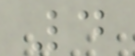4
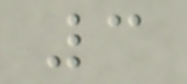3
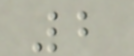2
